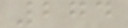274
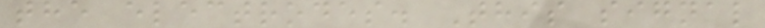the electrodes. This signal
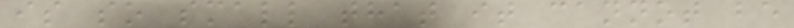is so small that it cannot be
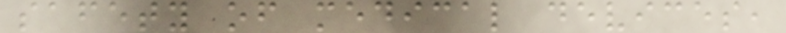safety of medical devices,
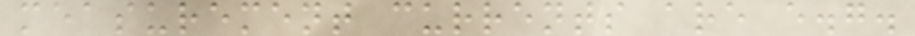measurement currents are e.g.
